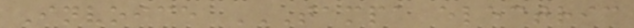Invoice TAMPA ELECTRIC
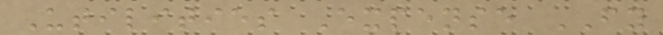Utilities Expense FY
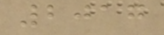2017
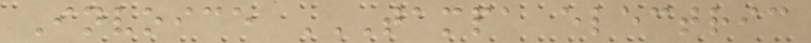Invoice TAMPA ELECTRIC
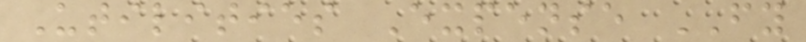Utilities Expense FY
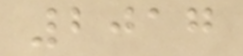2017
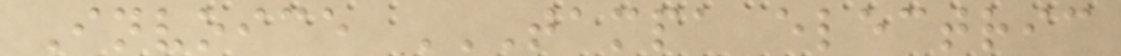Invoice TAMPA ELECTRIC
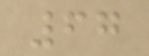67
